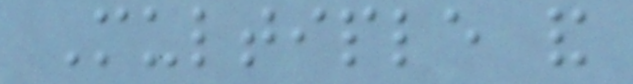Multiple and
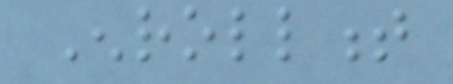Enrollment
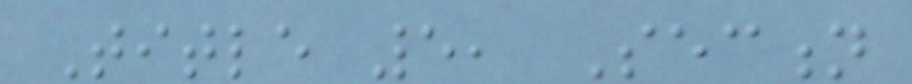Title 5, Section
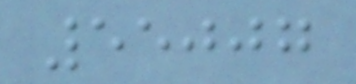55007
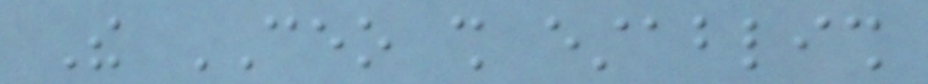The CEO shall establish
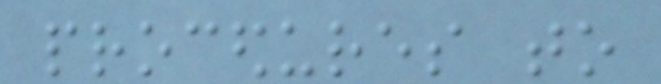procedures to
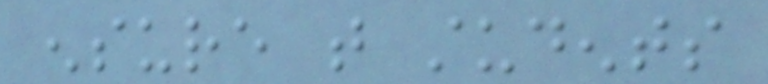ensure that students
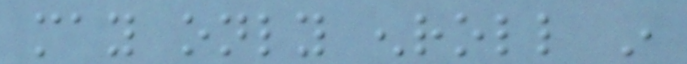may only enroll in
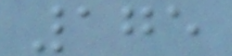175
